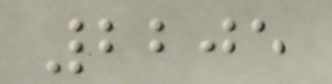2205
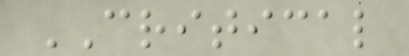CRITICAL
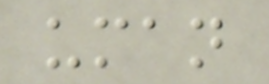uman
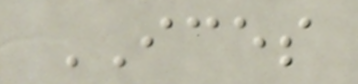ICES
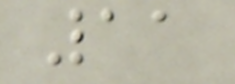11
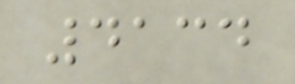4134
